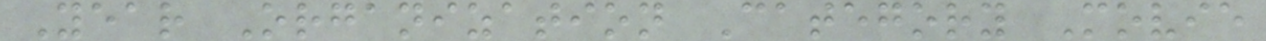Year Organization Category Movie
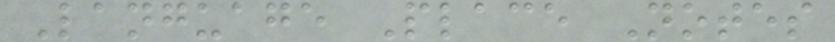Language Place Notes
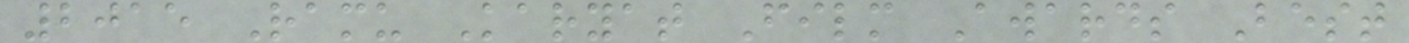2015 Ramu Karyat Film Awards Best
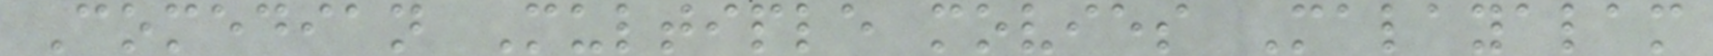Comedian Multiple movies Malayalam
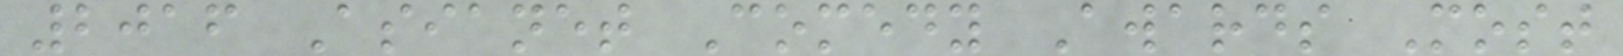2016 Asianet Comedy Awards Most
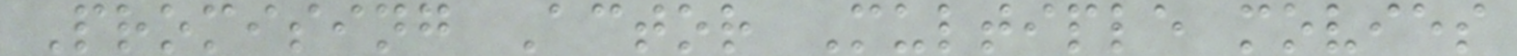Promising Actor Multiple movies
